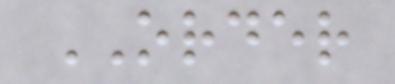ORDER
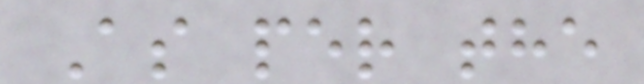As per the
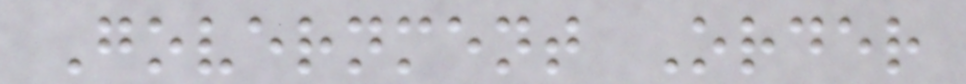Government Order
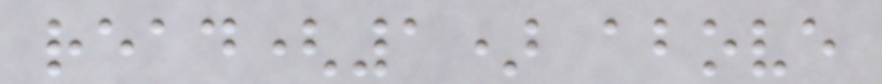read(1) above
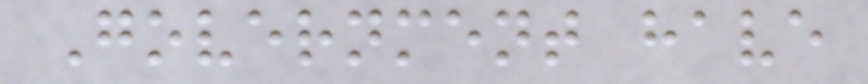Government have
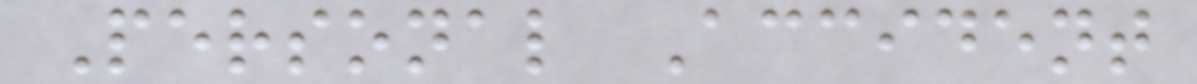Personal Accident
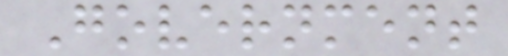Government
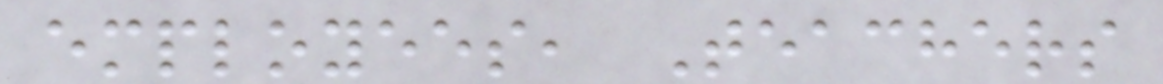employees, Teachers
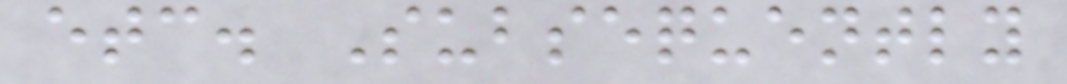etc. Subsequently
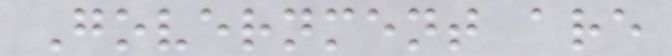Government are
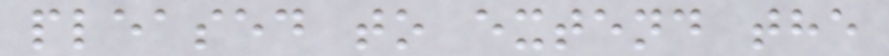pleased to extend the
